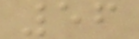56
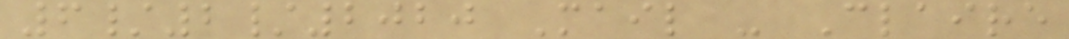6/2/2020 Mail - Claire
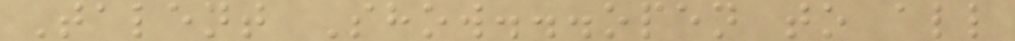Talent Show...open to all
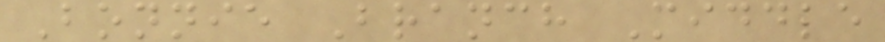Bonnie Branch Middle
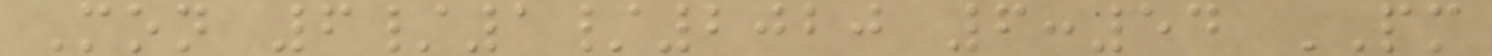Mon 6/1/2020 6:54 PM
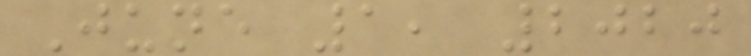June 1, 2020
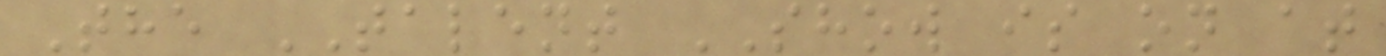The TALENT SHOW is on at
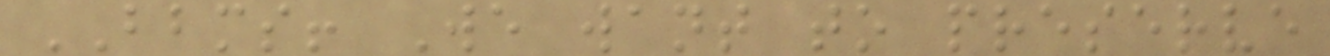BBMS! We want to preserve
